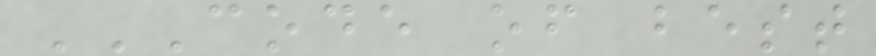CODE OF BEST
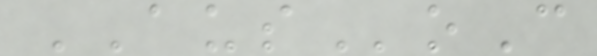AUSoC
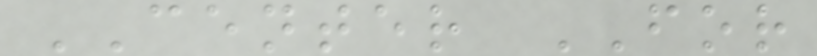CENTER FOR
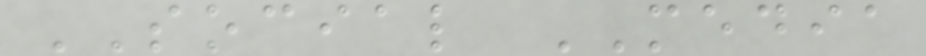SOCIAL MEDIA
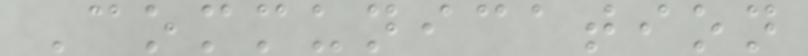Communication
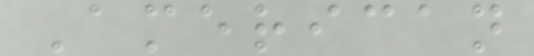American
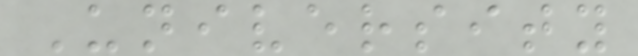University
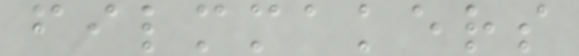filmmakers
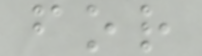for
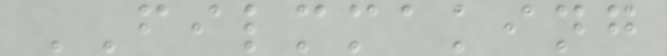FILMMAKING
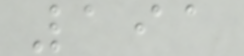191
